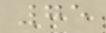75
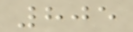805
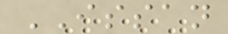ISSAN
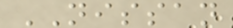NISSAN
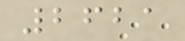2621
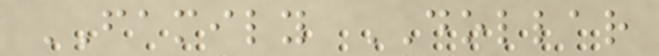FAMILY DOLLAR
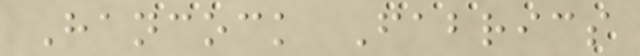Hancock Fabrics
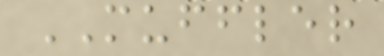MUFFLER
